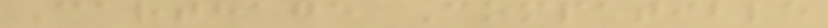Carthage Compatible
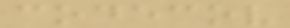codecov
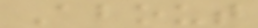About
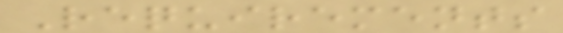Requirements
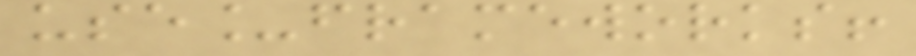use_frameworks!
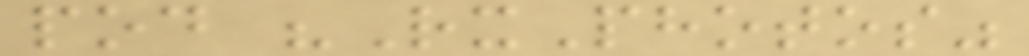pod "RxPhotos"
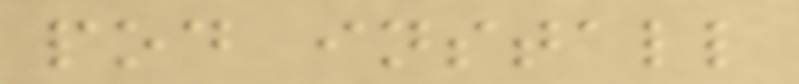pod install
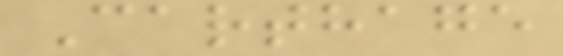Carthage
